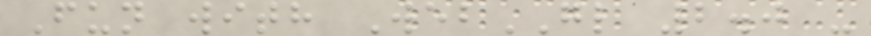Fun with WebGL 2.0 -
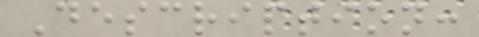Description:
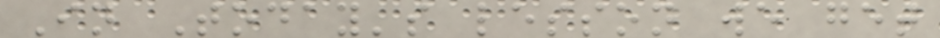In Today's lesson we get
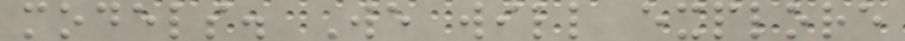models. We will explore
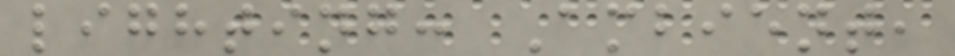lighting: Ambient,
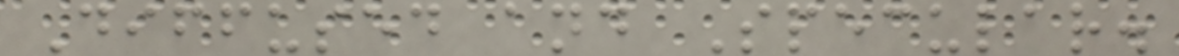Diffused and Specular.
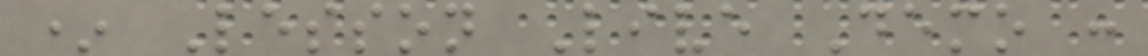* Lesson Live Demo :
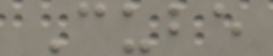Cube
